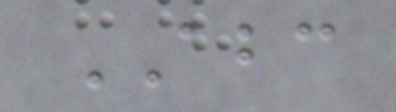ABC
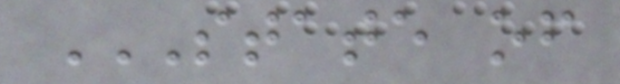STATE OF
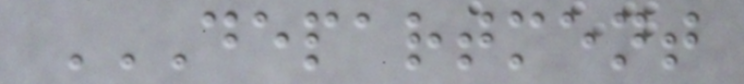DEPARTMENT
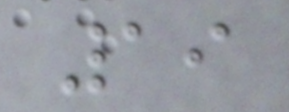19
